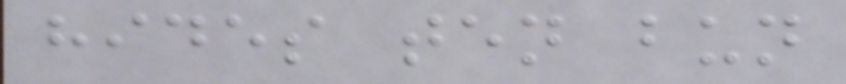hides ten bun
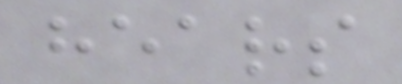hears
